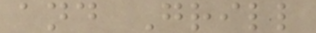and Grill
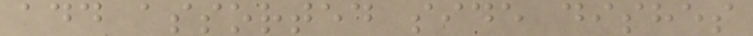add assorted side dishes
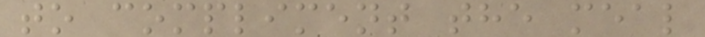to compliment the meal
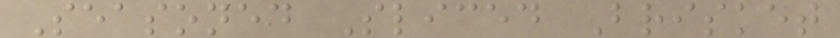Seasoned Sliced Brisket
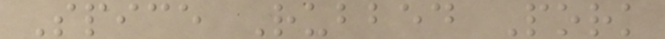Spice Rubbed Pork
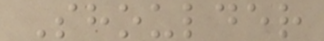Shoulder
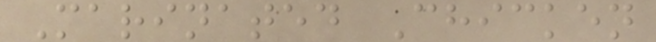Marinated Chicken
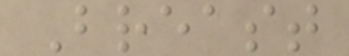Breast
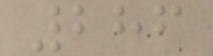286
